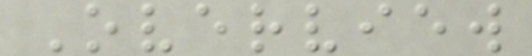Overview
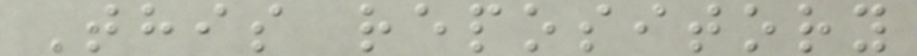This repository
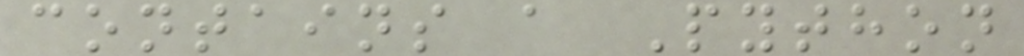contains a Python
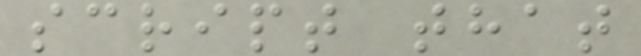script that
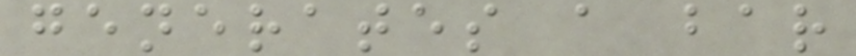generates a bar
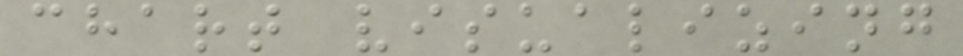chart visualizing
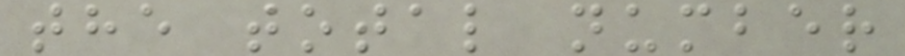the total number
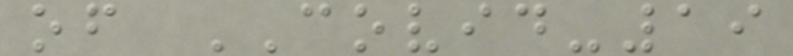of COVID-19
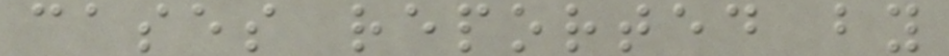cases reported by
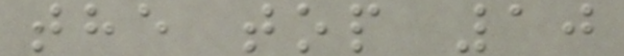the top 10
